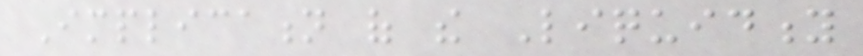Implication of the Liquidity
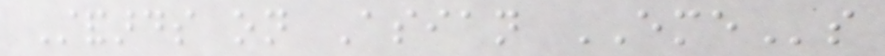Standards on Asian EMEs
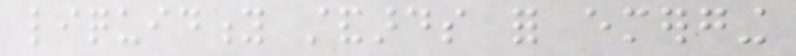liquidity standards for emerging
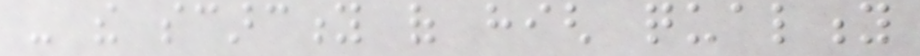- the scarcity of high quality
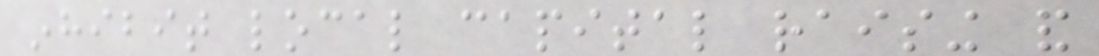inhibit local capital raising and
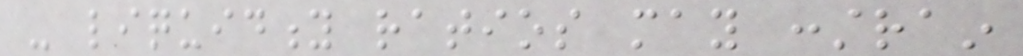- liquidity ratios may constrain
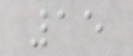15
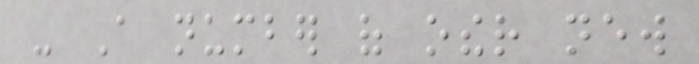- A number of other new
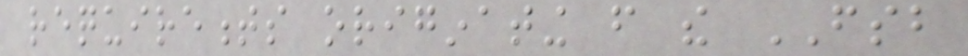requirements originating from the FSB
